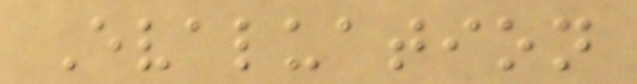Evaluation
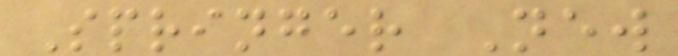Springer New
